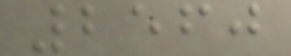2560
